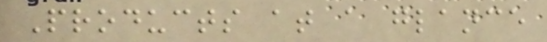Products at a glance
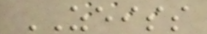ZEISS
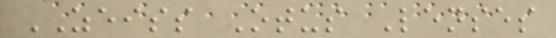ZEISS Otus Lenses
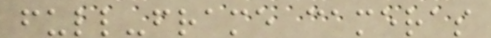full-frame cameras
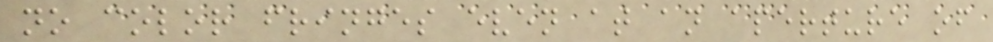no color fringes even at an aperture of
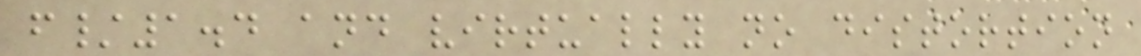f/1.4 and virtually no distortion
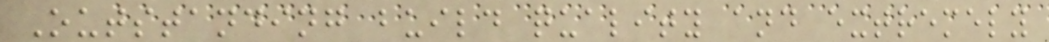Outstanding build quality and extremely
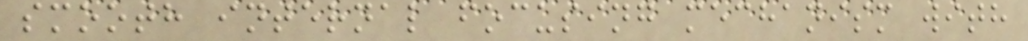smooth internal focusing mechanism with
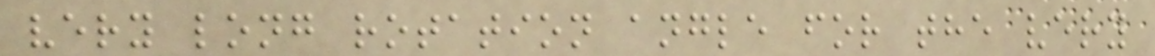very long rotation angle for the very
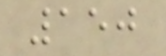150
